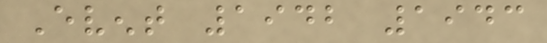Event 1942 1943
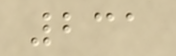231
